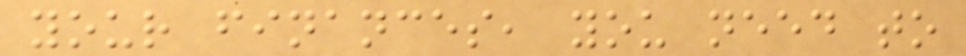your finances, you need to
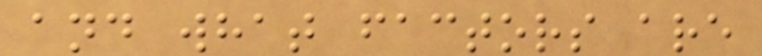and what factors are
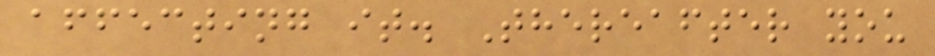affecting it. Thereafter you
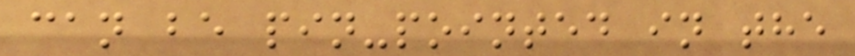can be pin-pointed in the
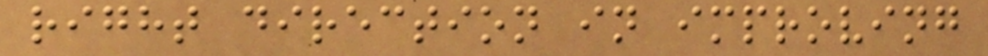right direction in improving
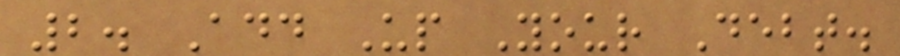2. Add Up Your Debt.
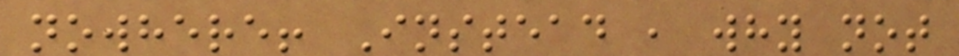nowhere! Instead , why not
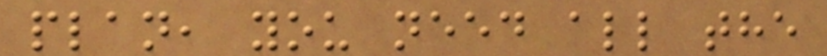plan, you need all the
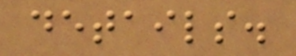details.
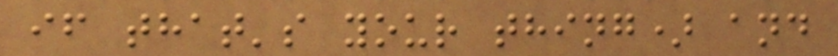if that's your thing) and
